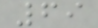69
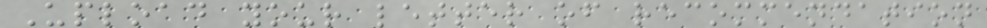Upload your letter of recommendation
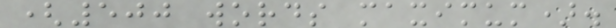(500 words maximum).
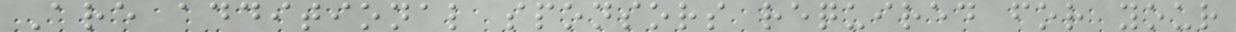Are additional sponsors required for your
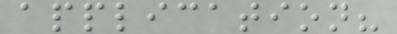application?
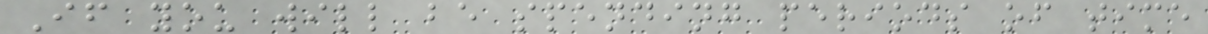If you will be spending periods of time
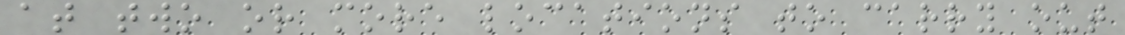at two or more locations to carry out
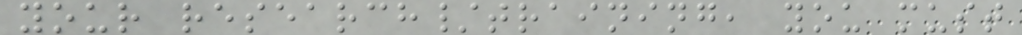your research/training, you must
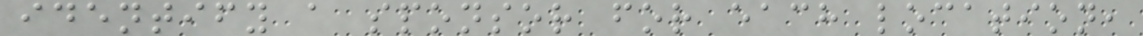identify a sponsor for each location,
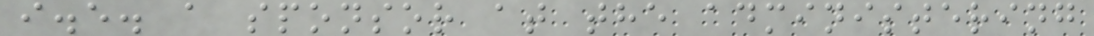i.e. a sponsor at the administering
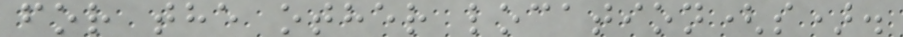for the other location(s).
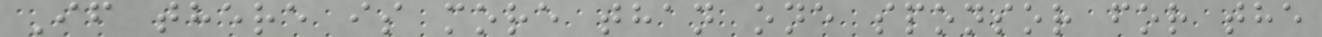If there is more than one sponsor for the
